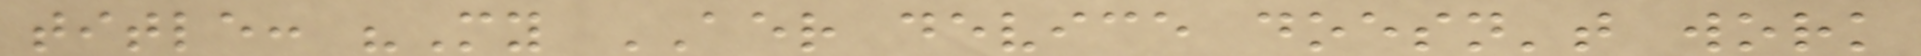title: "My AER device doesn't work
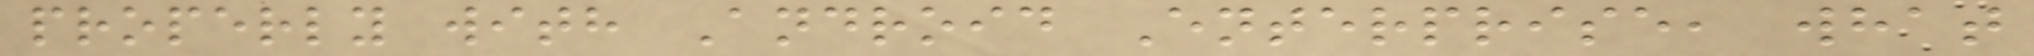properly with Android Enterprise, what
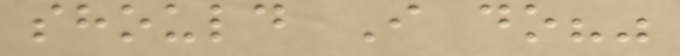should I do?"
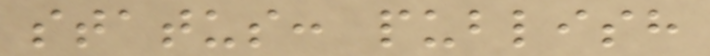status: publish
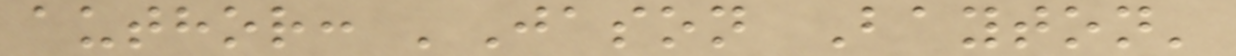author: 'Jason Bayton'
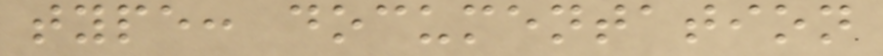type: documentation
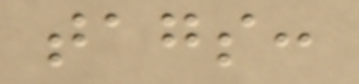tags:
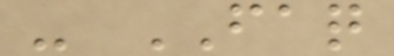- FAQ
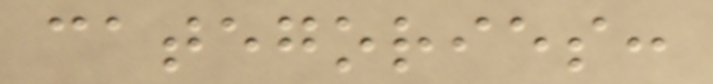categories:
